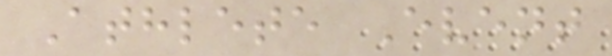Athlete Event
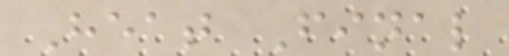Heat Final
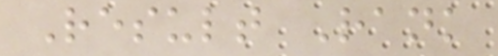Result Rank
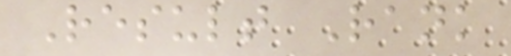Result Rank
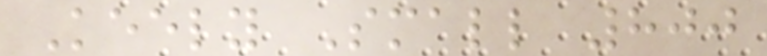Keely Small 800
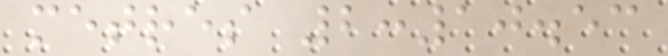metres 2:10.53
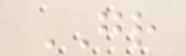GR
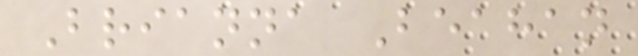Brianna Beahan
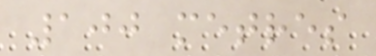100 metres
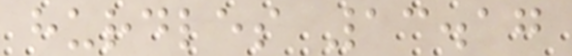hurdles 13.17
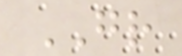GR
